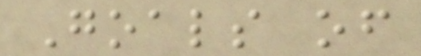Goals of
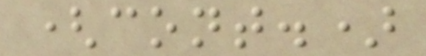(cont.)
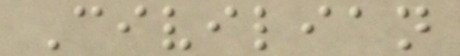Civilian
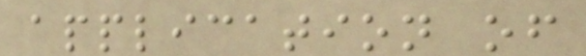application of
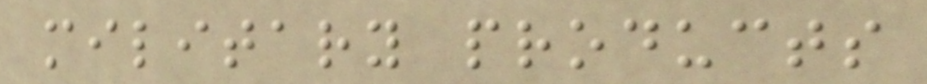military products
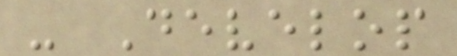- Develop
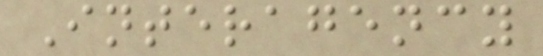Interagency
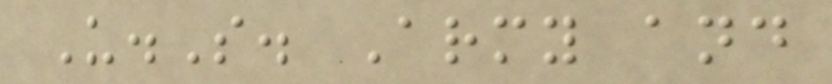U.S. Army and
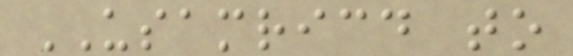USAMRICD to
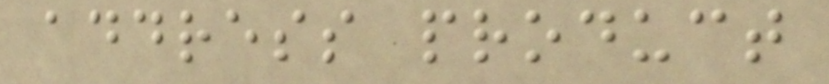address product
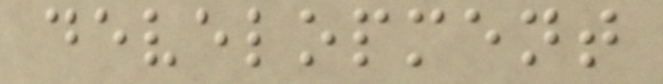development
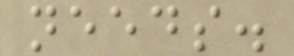needs.
